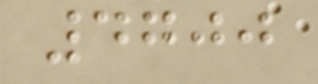4700
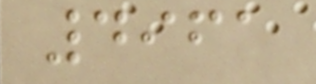4961
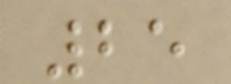25
